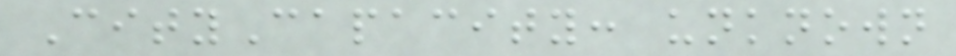CityCapacity: unknown
